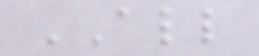ALL
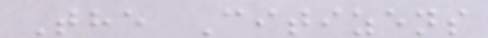The Citizens
